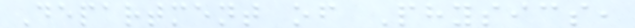Department of Physics,
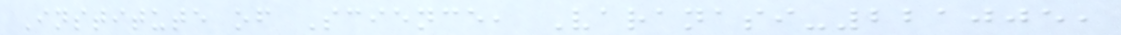Institute of Science, Varanasi-221005,
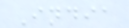India
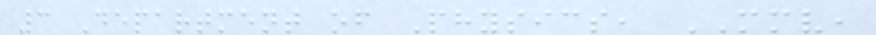3 Department of Physics, MMV,
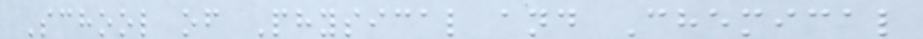School of Physical and Chemical
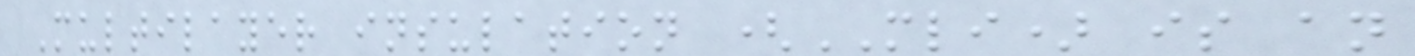Multilayer insulation (MLI) is an
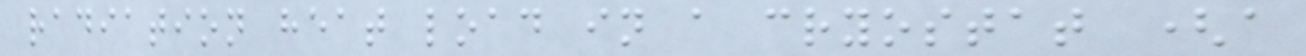radiation heat load in a cryostat (a
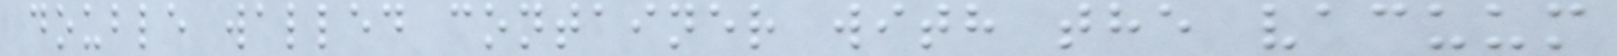double walled container with the vacuum
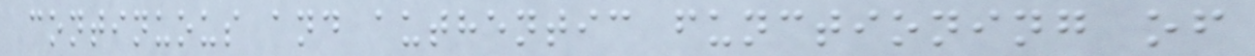continuous and authentic functioning of
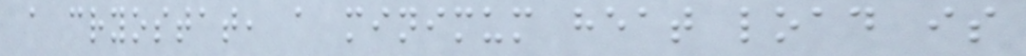a cryostat, a minimum heat load is
